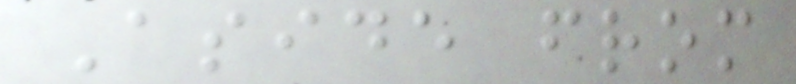Aside from
